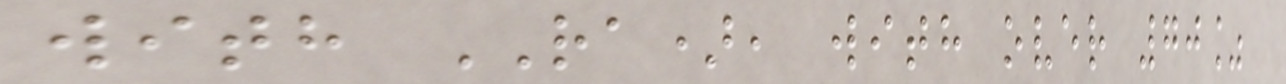with RA), with over 70%
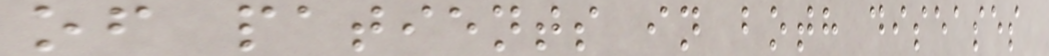of patients in both diseases
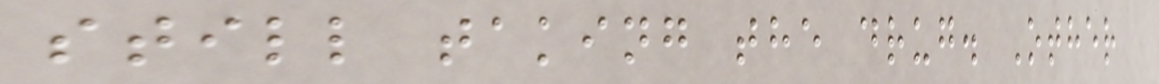still taking the drug. Other
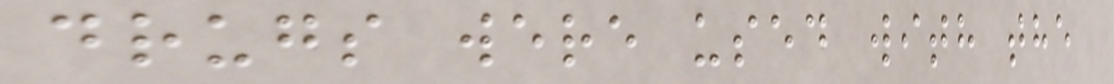drugs were used with the
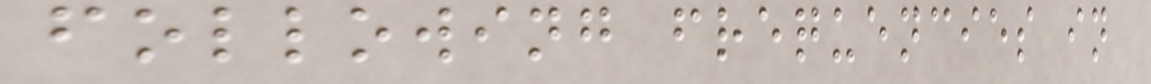following frequencies in
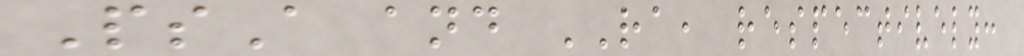PsA and RA, respectively:
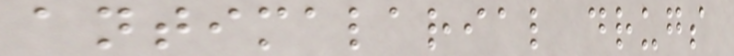antimalarial drugs
